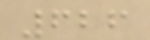626
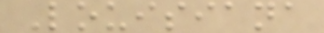Louisiana
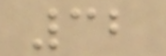32
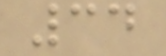34
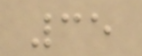35
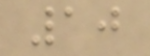10
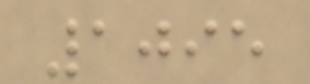1095
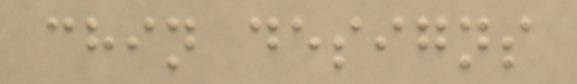chin designs
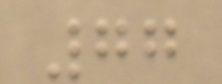77
